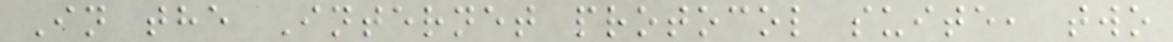In the Internet protocol suite, two
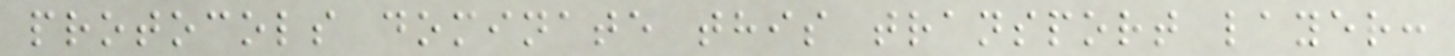protocols dominate this transport layer:
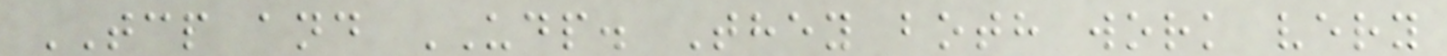TCP and UDP. They both work very
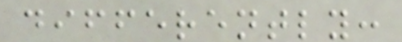differently:
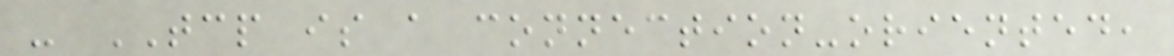- TCP is a connection-oriented,
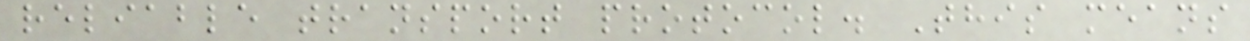reliable transport protocol. This means
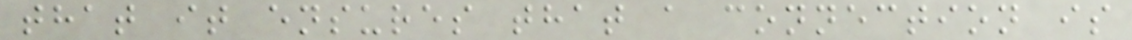that it ensures that a connection is
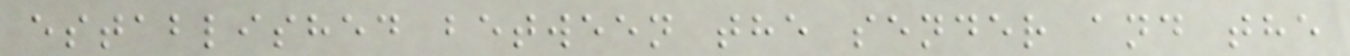established between the sender and the
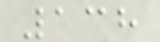138
